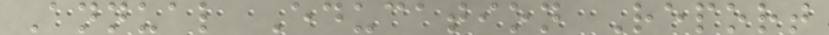Annual Education Report
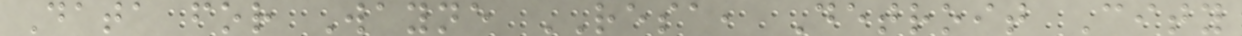Data for Wayne RESA, Detroit City
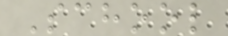School
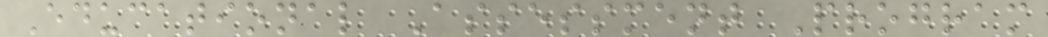Educational Assessment Program
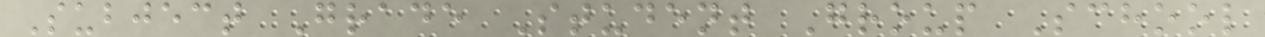Subject Grade Student Group School
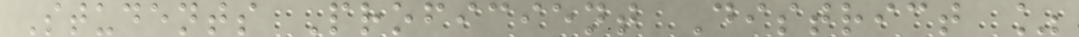Students Proficient District %
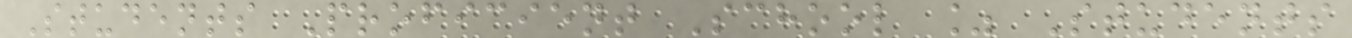Students Proficient School % Students
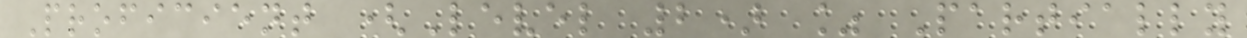Proficient (Level 2) % Partially
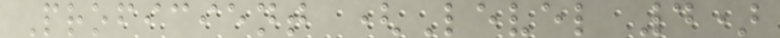Proficient (Level 4)
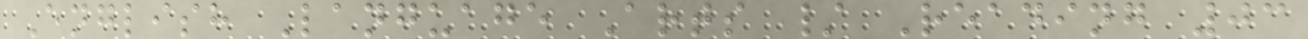English Language Arts / Reading 03
